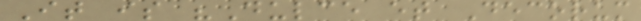It is "Dulce et Decorum
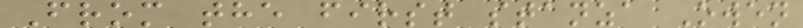From the first stanza Owen
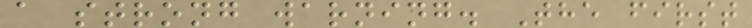a strong warning. The first
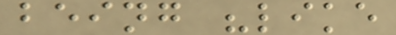being "like
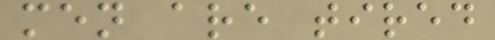men are tired
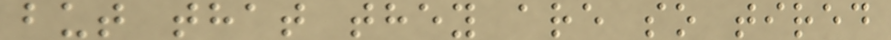but that they are so tired
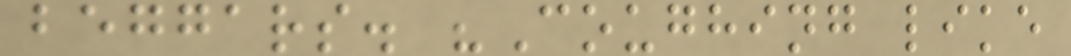beggars. "Coughing like
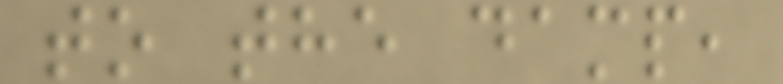to the damp,
